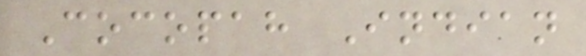Cocopah Indian
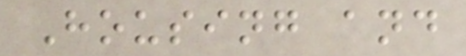Housing and
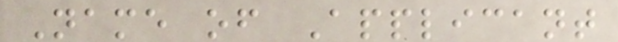Name of Applicant
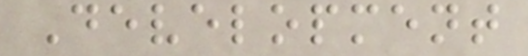Development
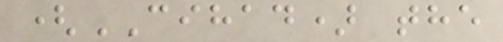(CIHAD) the
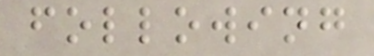following
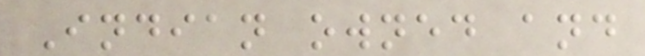Indian owned and
